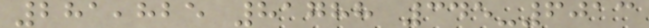281,825 81788 345-6013
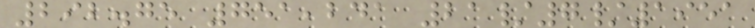292.75 751,241 21/7/1951
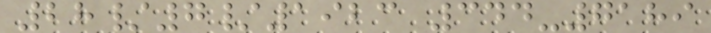28/7/1923 344-7189
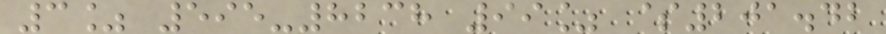3% 595-8238 99% $201.42
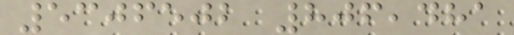5306502 806,481
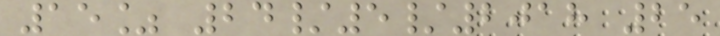15% 24/5/2018 25
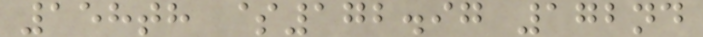158th $172.97 172nd
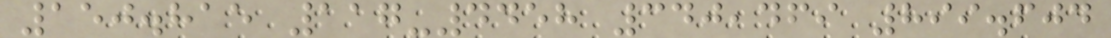150.815 117-4458 340,469 899.604
